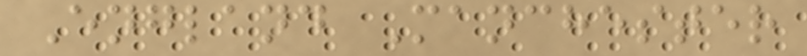England Manchester
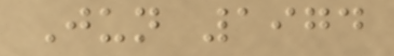Jun 1974
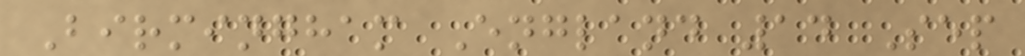Birmingham England 14 Sep
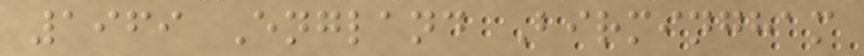1969 England Birmingham
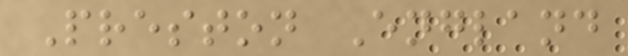Preston England
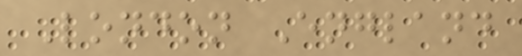London England
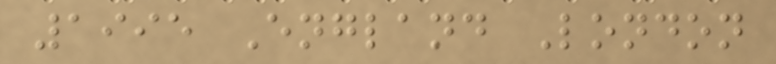1995 England London
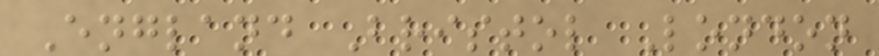England Bristol London
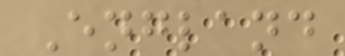England
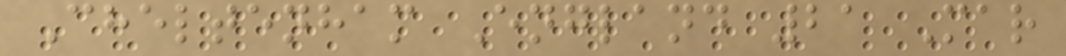Cheltenham England 21 Mar
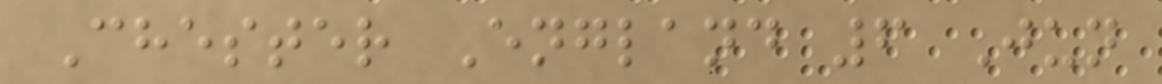Chester England 6 Jun
